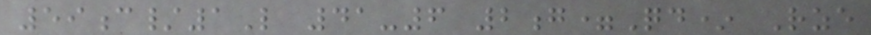59c/1L 41-6 2g=Qd* Rze
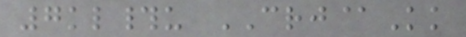7kl#u CRJ@Kk
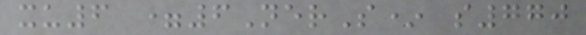xu6 =6NerS* s770
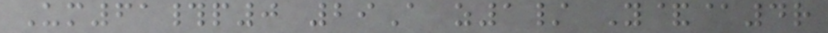Um61#p0 29A z1/ Y&@4r
